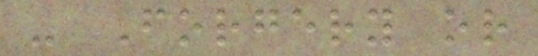- Forgery or
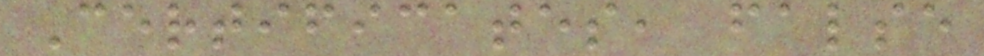Certificates, false
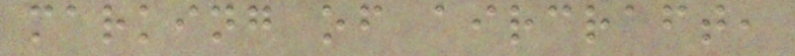marking of aircraft,
